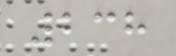238
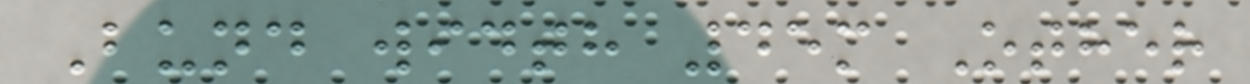Bund width 45m Other
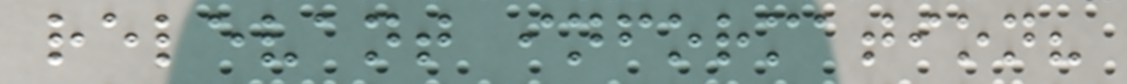relevant information?
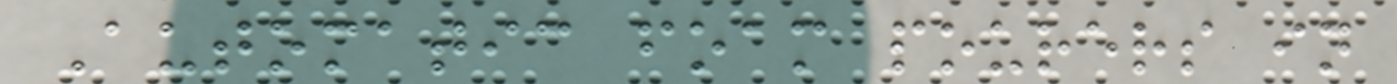Automatic foam pourers in
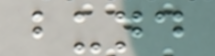bund
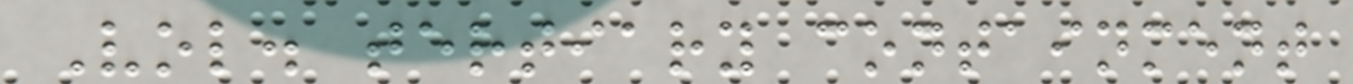Vol. tertiary containment
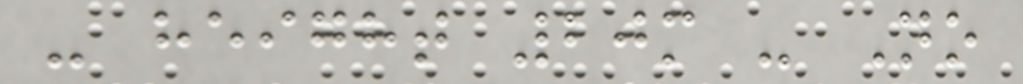- height 20m - No
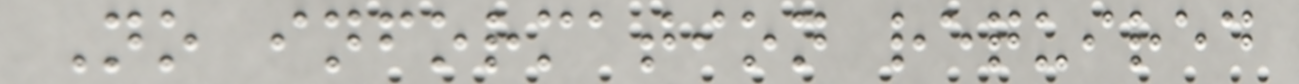No information required
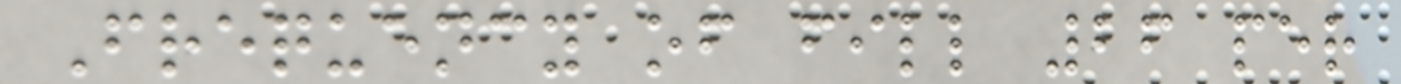Frequency of fill 26 per
